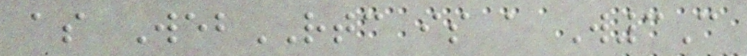as WebRTC is a W3C
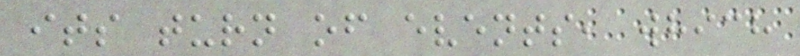its turn of events, which
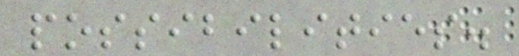possibilities.
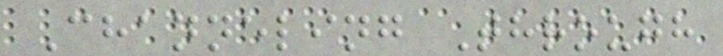Channeling Through
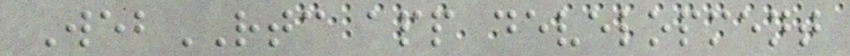WebRTC app development
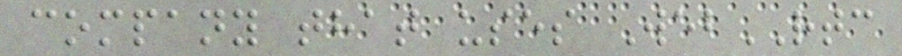company that uses WebRTC
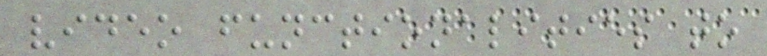video functionalities to
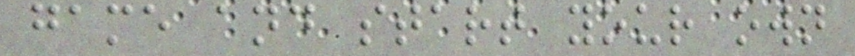game and start your own
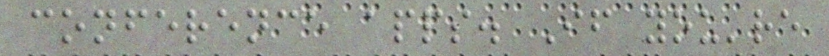conference apps. If you're
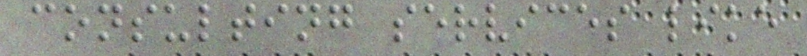consulting services like
